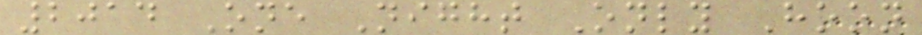2014 One Night Only Hoon
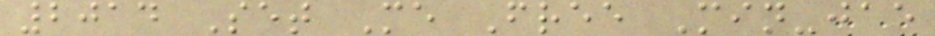2014 Set Me Free Min-jae
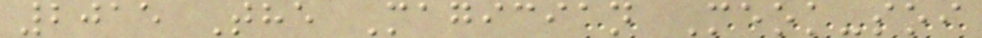2015 The Magician Meok-soi
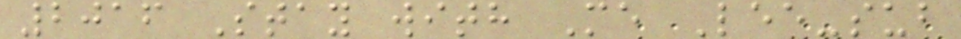2016 Stay with Me Lee-sub
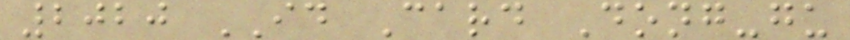2020 ID Card Dong-gu
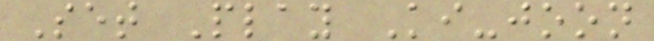Set Play Ki-joon
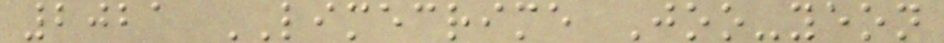2021 LIMECRIME Joo-yeon
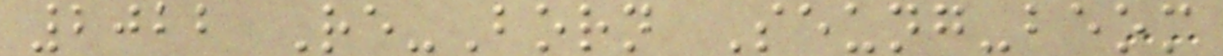2022 Re-Born Seung-beom
